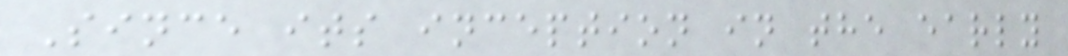Since its inception in the early
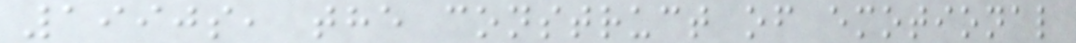1990s, the construct of emotional
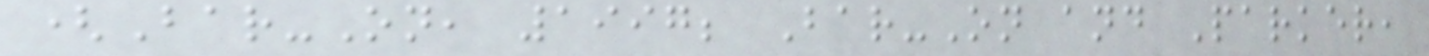(Bar-On, 1997; Bar-On and Parker,
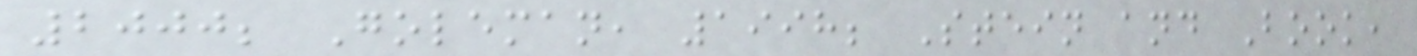2000; Goleman, 1998; Stein and Book,
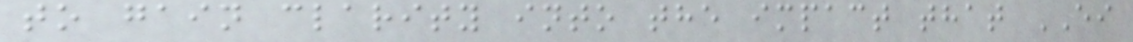to gain clarity into the impact that EI
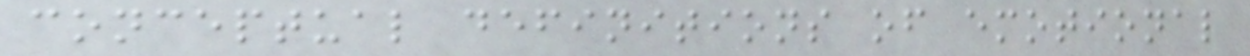conceptual definitions of emotional
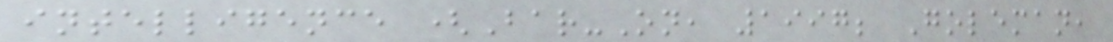intelligence (Bar-On, 1997; Goleman,
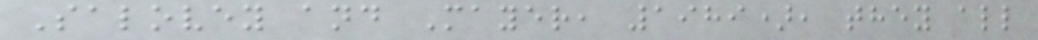Salovey and Mayer, 1989), they all
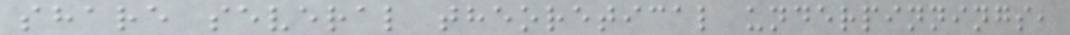share several theoretical underpinnings,
